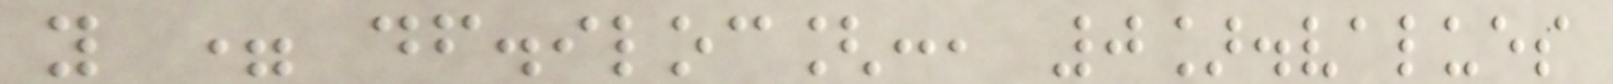y = df.iloc[:, 0].values
